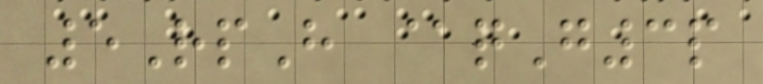5RpH @qG3p
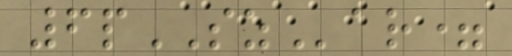6pSZar=
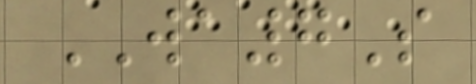WA7S
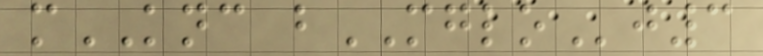mKNC bMGLOj3
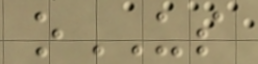oUS
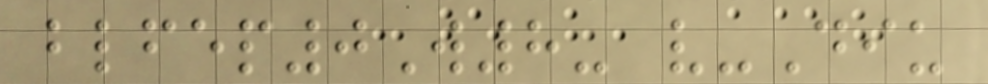blfep0W8- v-Diu
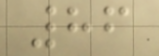86
